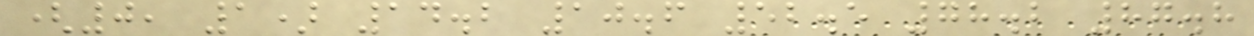(0, 1) 14.2 10.6 52.5 78.2 87.8
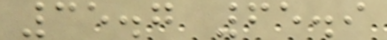35.7 65.9
